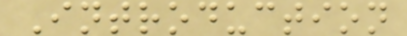Introduction
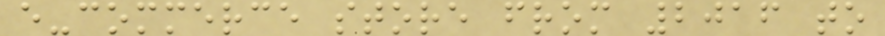e-commerce store from 2016 to
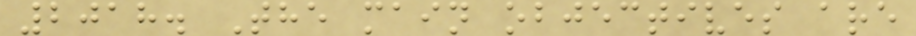2018. The main objectives are
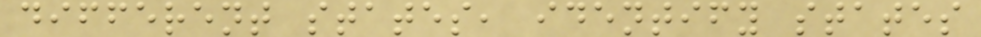different states, identify states
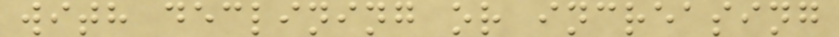with declining or increasing
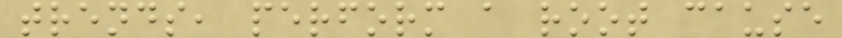trends, perform a root cause
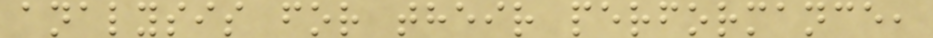analysis for their performance,
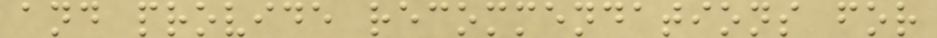and provide recommendations for
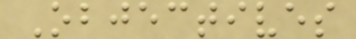Objectives
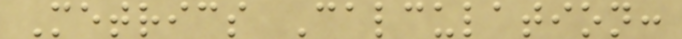Metrics Calculation:
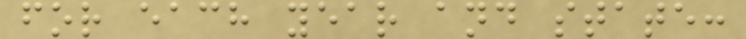for each year and state:
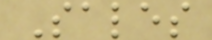Sales
